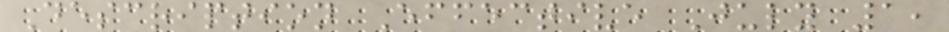Description Effective July 1,
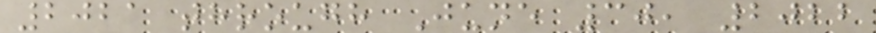2021 through June 30, 2022
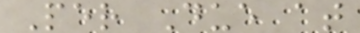Per Due at
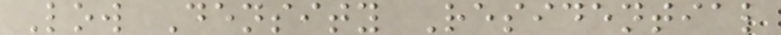Low Density Residential
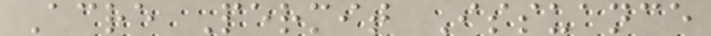Acre Permit Issuance
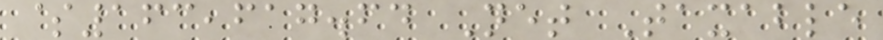$163,617.64 Net Taxable
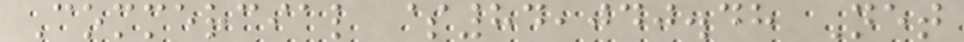Commercial $84,040.48 Net
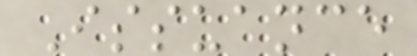Issuance
